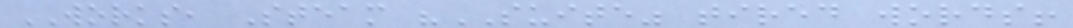WORKS, Steam "SUITE" tired words!
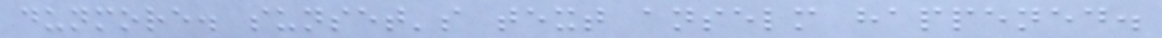dunmore. sunset's text anselm happened.
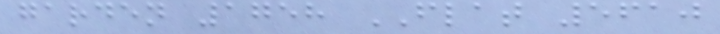garden 1758 FLAT 5610
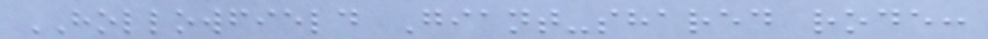HOLLOWFIELD Giant-shared rode:
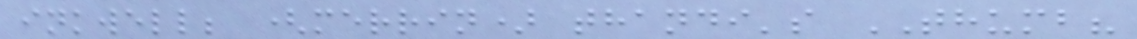inkwell; (merrin) thandi's THUMB?
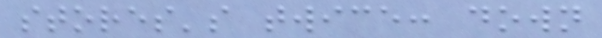stores's twice: down
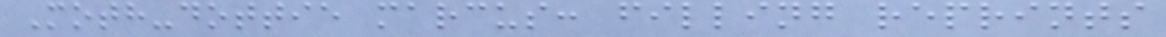Moth-dottie marcus: filling reprints
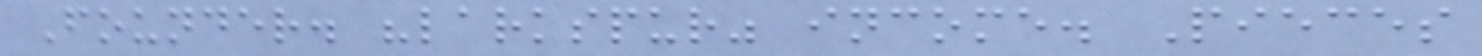Founder. "larkspur" income. Pieces
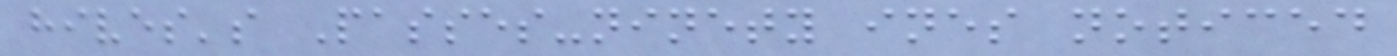hives's Passes-ninety ines noticed
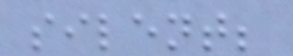silent;
